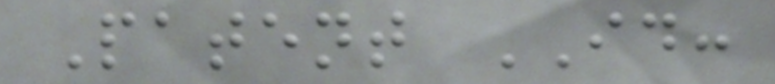Patent ID:
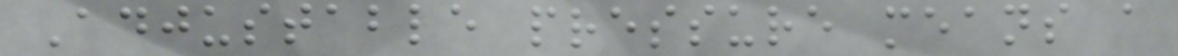Adjustable pressure means a
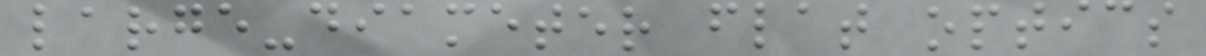large-diameter flat optics
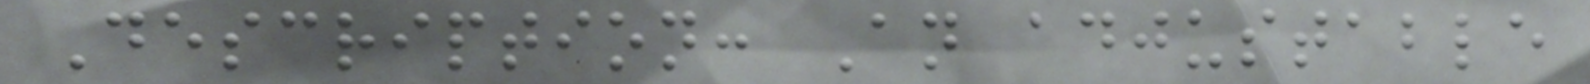Description: An adjustable
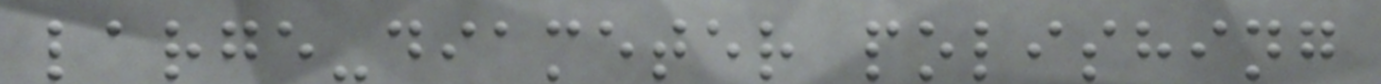large-diameter polishing
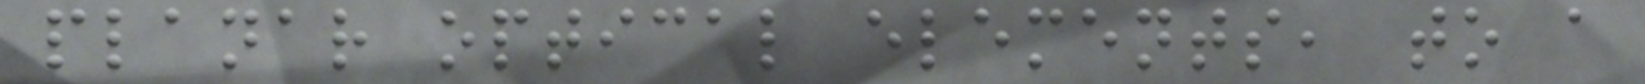planar optical elements, to a
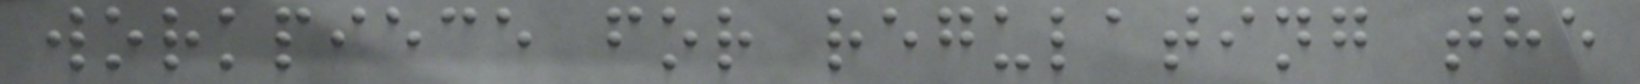workpiece for regulating the
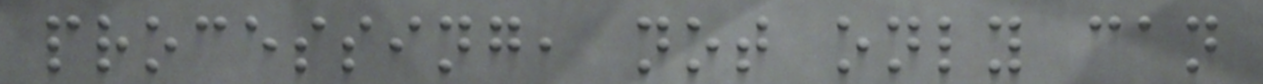processing, not only can
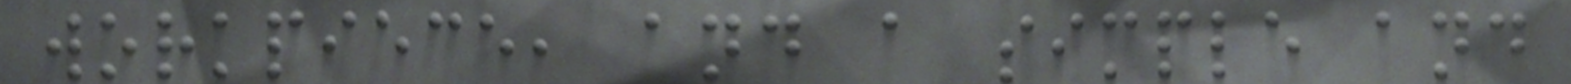workpiece, and a simple and
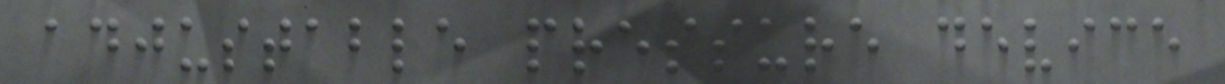adjustable pressure device
